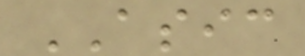ASIC
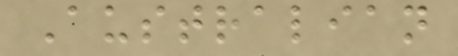Australian
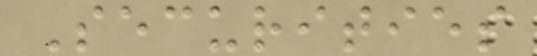Securities
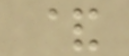&
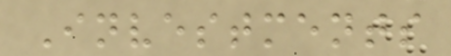Investments
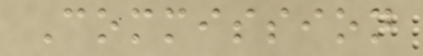Commission
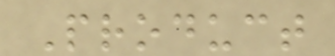Product
